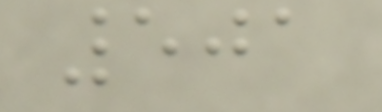501
